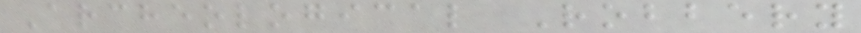Archeological Robbery
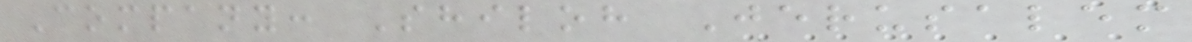Company: Shiloh Jerusalem
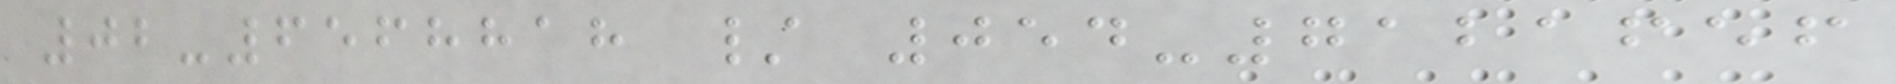02-6568818 / 054-7121656
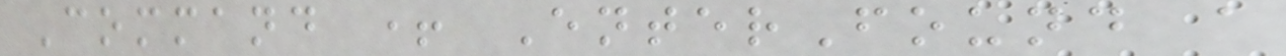Command + EnterFound a
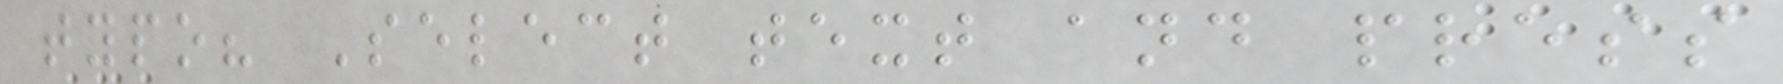typo? Select text and press
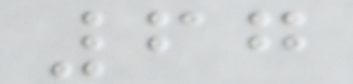67
